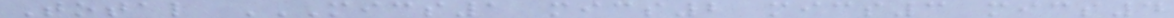Total MICS1 MICS2 MICS3 MICS4
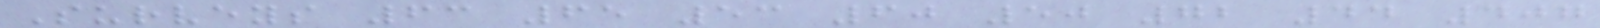Surveys 63 65 53 60 50 72 44 407
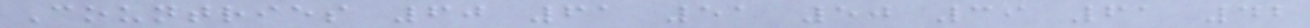Countries 60 61 51 50 39 61 42
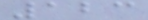123
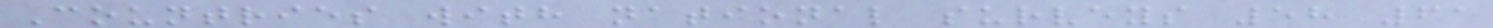Countries with national surveys 58 61
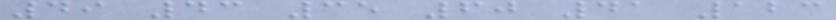49 43 35 60 41 123
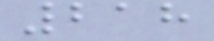218
